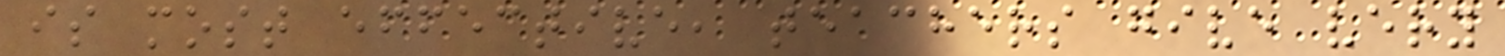is most effective, teachers give very
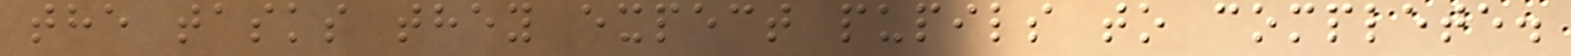the tasks they expect pupils to complete.
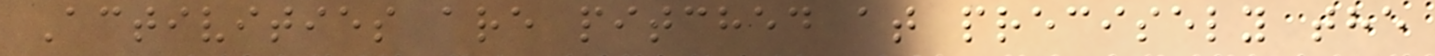Activities are pitched at precisely the
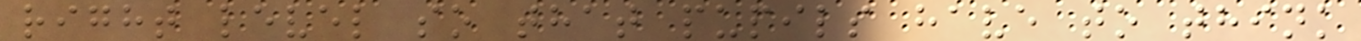right level so that pupils have to think
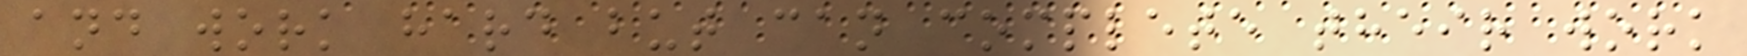and work hard but can complete their work
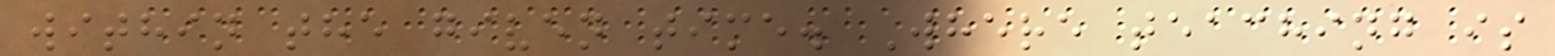within the given time. Where teaching is
